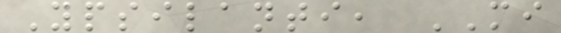Ypsilanti, MI
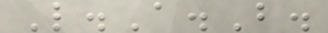L.A.B.
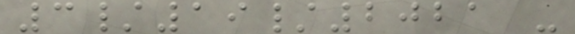3/19/2021 -
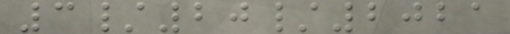3/20/2021
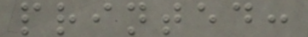printed:
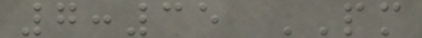7:35 PM
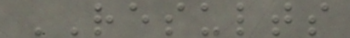RESULTS
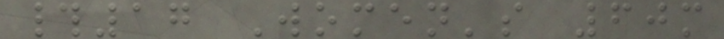#17 Women's 60m
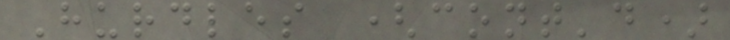Hurdles (cont'd)
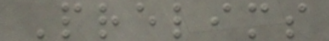Prelims
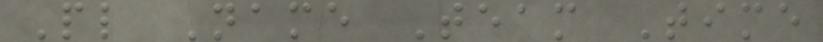Pl Name Team Time
